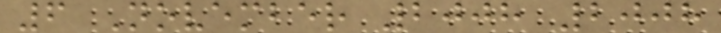6 November 2008 2008
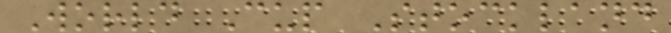World Cup Stockland
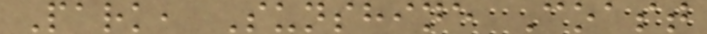Park, Sunshine Coast
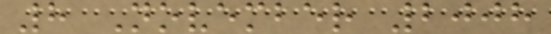8 November 2008
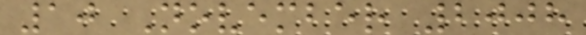10 November 2008
